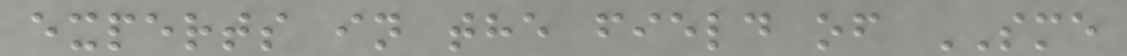experts in the field of SME
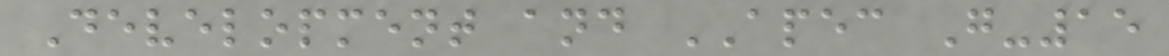Development and APEC G-15
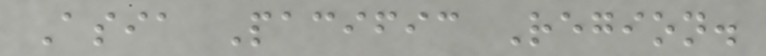Asia Pacific Region.
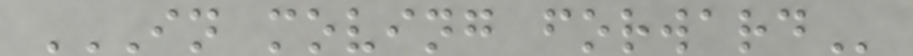IN MOVING FORWARD
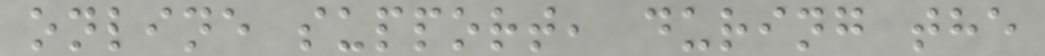online support, during the
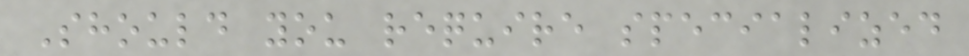Should you require specialized
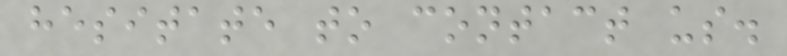hesitate to contact us.
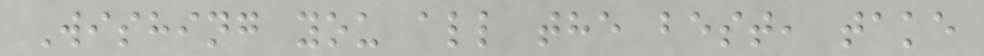Wishing you all the best, take
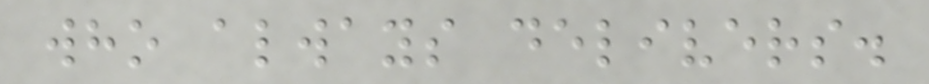who always delivers.
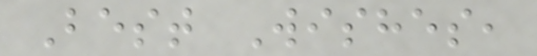Best Wishes,
